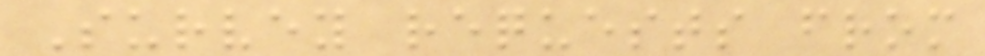Survey requests from
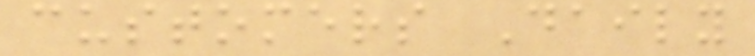customers Daily
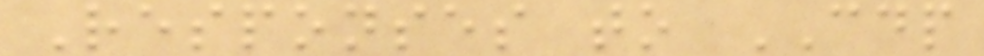Responses to CDP
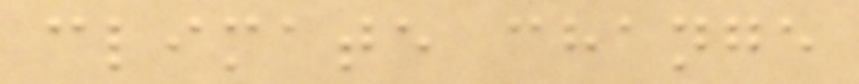climate change
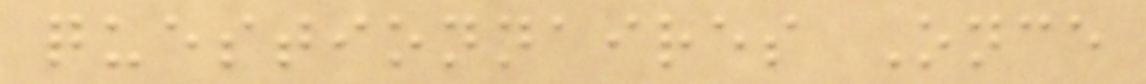questionnaires Once
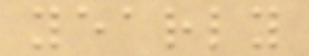yearly
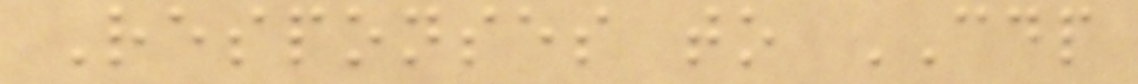Responses to CDP
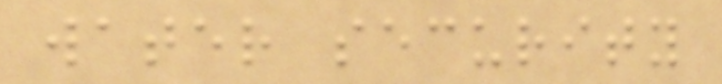water security
